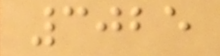3025
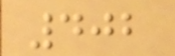402
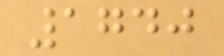1740
